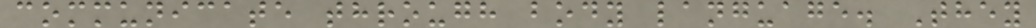communicate through body language. They
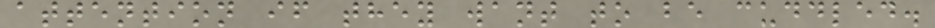attention if they want to be cuddled.
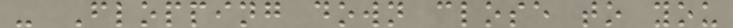- Flopping down close to you
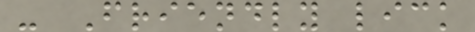- Friendly lick
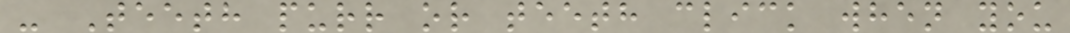- Teeth purr or teeth click when you
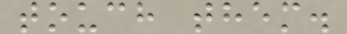touch them.
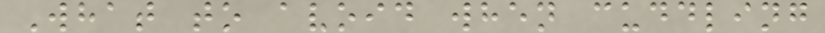What to avoid when cuddling
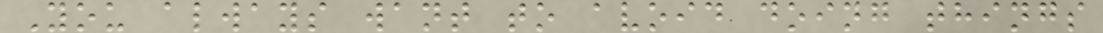You always want to avoid doing things
